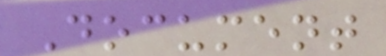Document
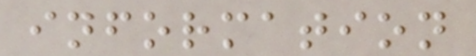information
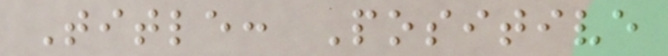Title: Positive
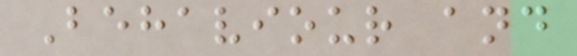Behaviour and
